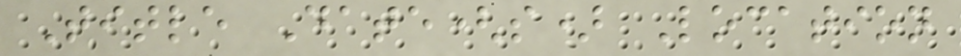Title Date(s) Location
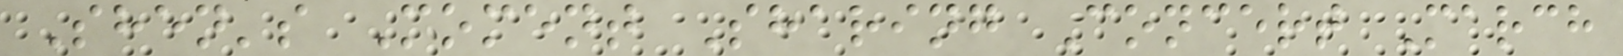Shen's Moment Sharing Concert March
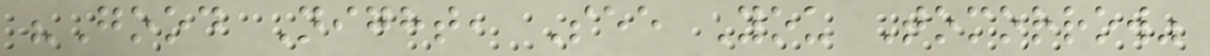"Good Night, See You Tomorrow"
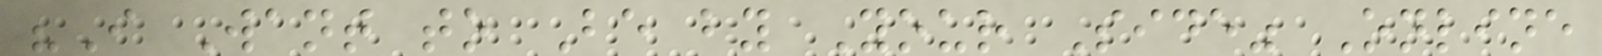"I Want to Be by Your Side" Online
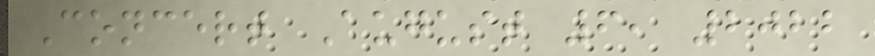Concert August 6, 2022
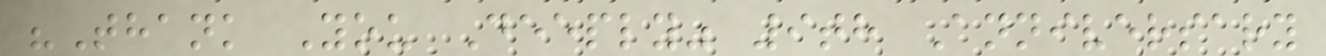"Thank You Deeply" 9th Anniversary
